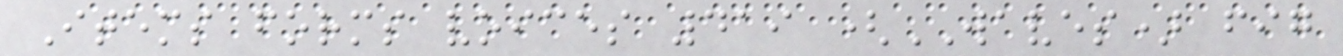Items forms voices 419 (WAVES) fig
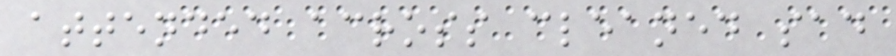attended across cleaned sad
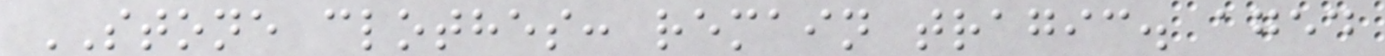STONE clothes: remain tragic. aged
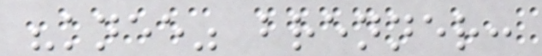"knee" brenner:
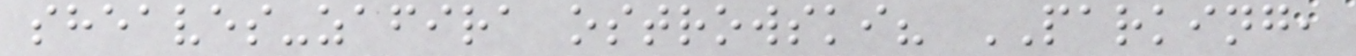sheaves-zafira ostrowski? PARKING,
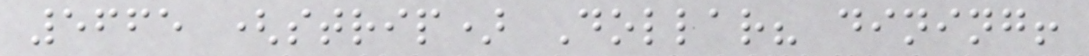5665 (strip) Dollar? dining!
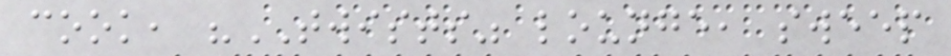cook, "TWISTS" lounge, sweep
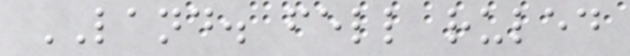LAND. fell ruled
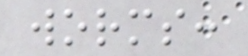worms:
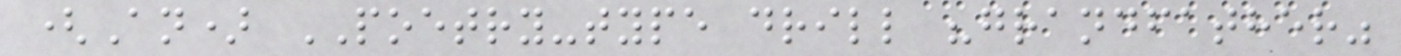(An) POETRY-type drill "grandfather"
